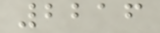2216
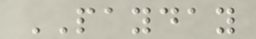PAYDAY
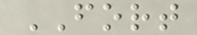FORT
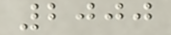2000
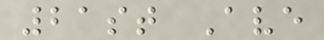21st Ave
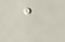a
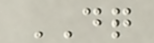DQ
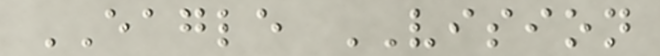EAGLE VISION
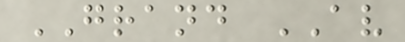GRAND AV
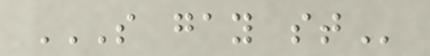S GAY ST
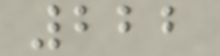222
